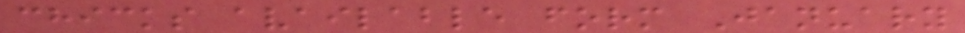chicks available form January
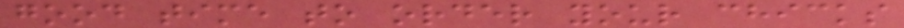good time to order your chicks
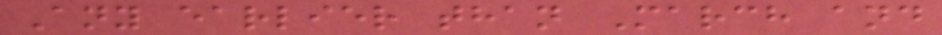Any earlier than March and
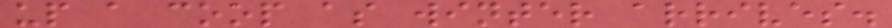up a coop as winter arrives.
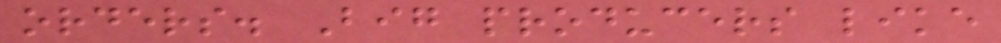orders. Big producers like
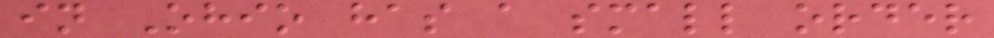in Ohio has a small order
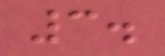3.
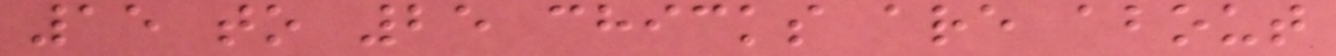15 to 25 chicks are about
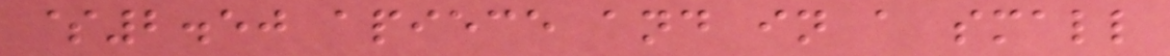$2.50 apiece and in a small
